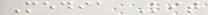Media Kit
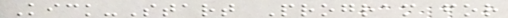Kick-Start Program for
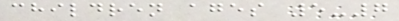children ages 5-7
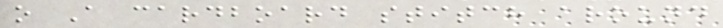o A cardboard stitch around
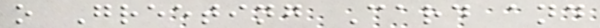o Greeting Card and
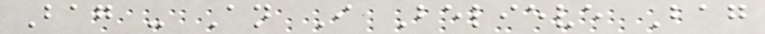Bag - An I Believe Bag
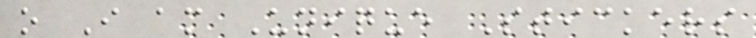o I am Unique Stickers
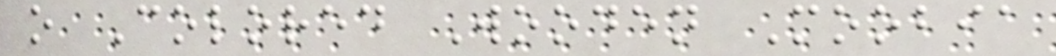o Colored Wooden Moobia
